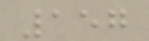157
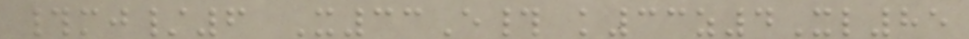#mj/6 X33E# k33z4Xl85
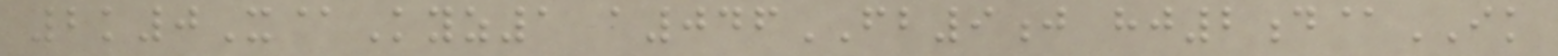2k0X@Kyz1 a046FB9j hj2d@IK
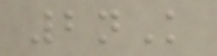2nK
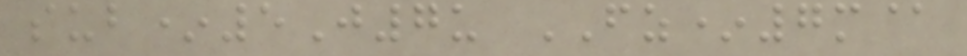sub*5J7u FZ*7m@
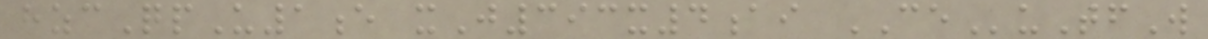hzcQpU1e xJ393x4ai CEuTfW
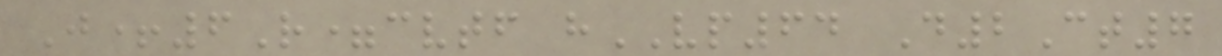J+6R=cvtf hVP64 D2Ct7
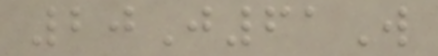20J61W
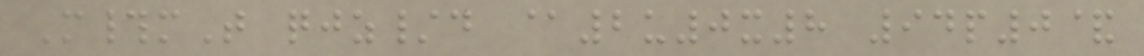M#mT qjz/d @2u0x8 94p0&
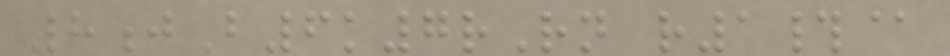8jB6k7rRn r1#@
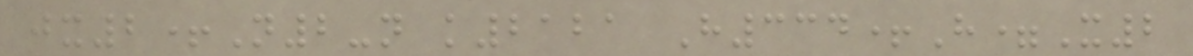jx2+N2-n k2121 H334+H=X2
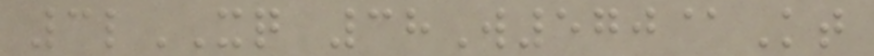3lXQ 38W570@Kt
